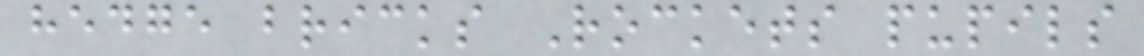hedge bricks Rockets pupils
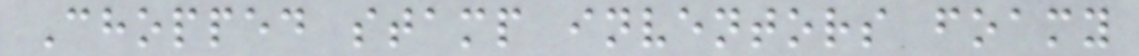Chopped stamp inventors foamy
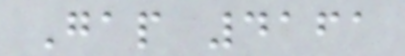Gap 4161
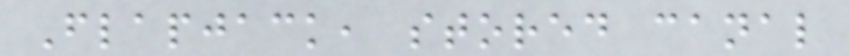Flapjack, stored canal
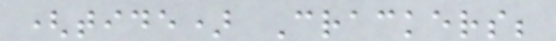(tide) Crackers;
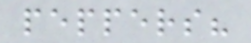peppers?
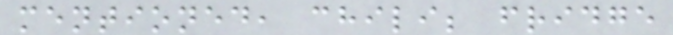mentioned, chili; fridge
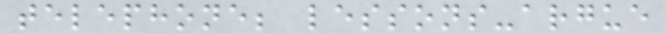telephone; lessons-argue
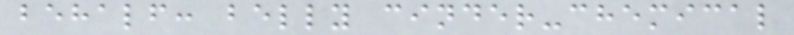behalf: belly cinder-chemical
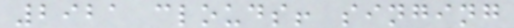2921 clouds! singing
